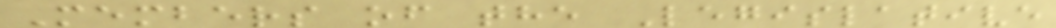Members of the Legislative
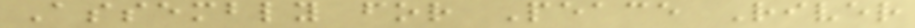Assembly for Peace River
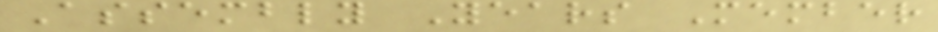Assembly Years Member
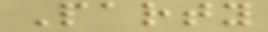Party
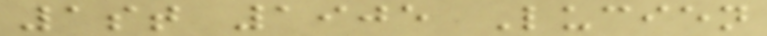1st 1905 Lucien
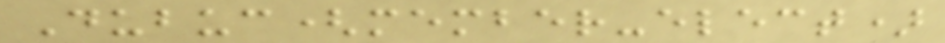Dubuc(member-elect)
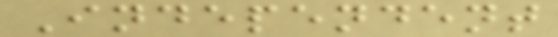Independent
